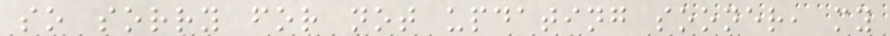so sorry for not updating sooner, my
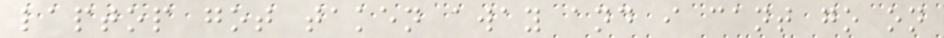laptop got taken away and i cant go on
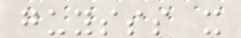guysss x
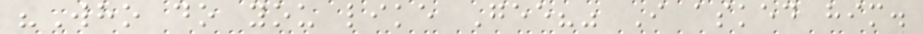"Who do you like Gee?" I asked him.
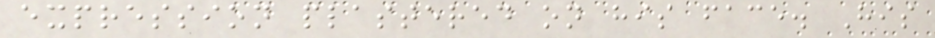expression plastered on his face. His
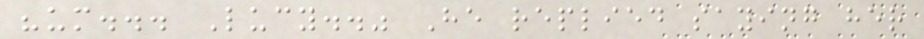"um... Lucy.." He replied saying her
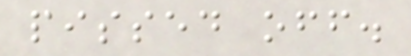pissed off.
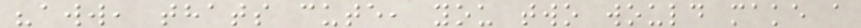"aww, thats cute, you two would make a
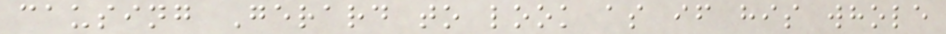causing Gerard to look as if his whole
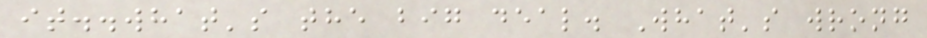it..what's the big deal. What's wrong
